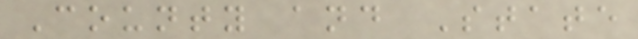County and State
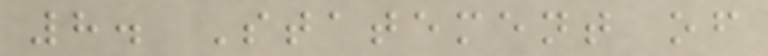8. Statement of
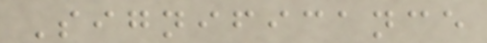Significance
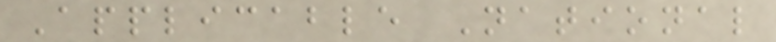Applicable National
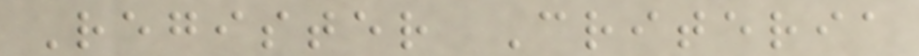Register Criteria
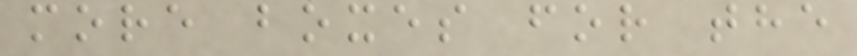more boxes for the
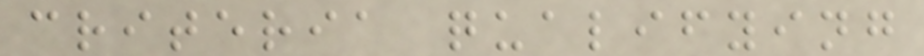criteria qualifying
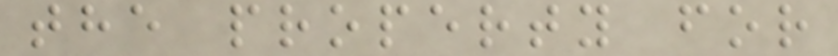the property for
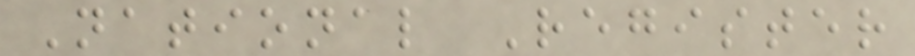National Register
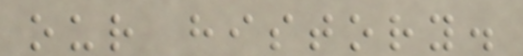our history.
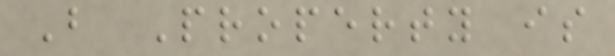B Property is
